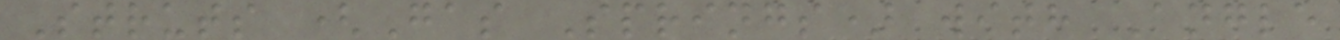Struts (Gas Springs) with Angle
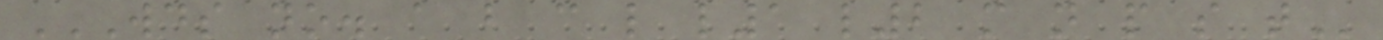WDS NO. A B C L L1 L2 M N P S T
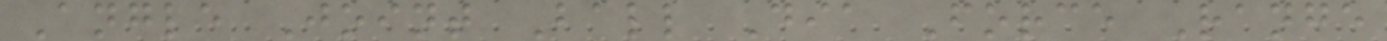Angle Joint Ball Dia Force Range
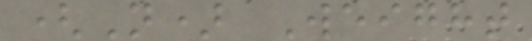(N) Weight
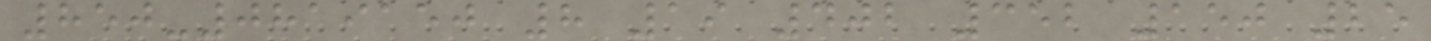850-0819150 8 19 402 352 150 25
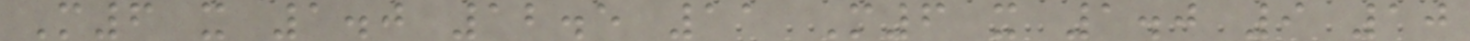M6 x 1.0 12.5 11 M6 x 1.0 9 10
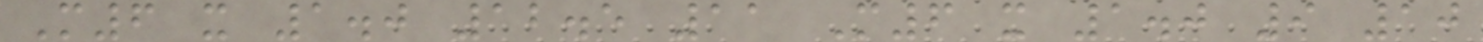M6 x 1.0 12.5 11 M6 x 1.0 9 10
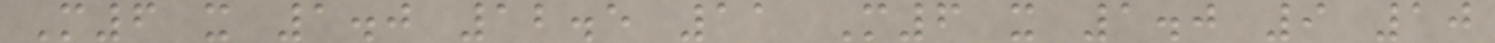M6 x 1.0 12.5 11 M6 x 1.0 9 10
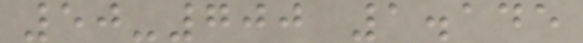50-700 1.145
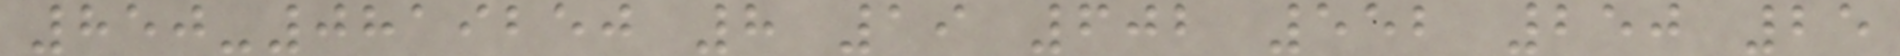850-0819250 8 19 602 552 250 25
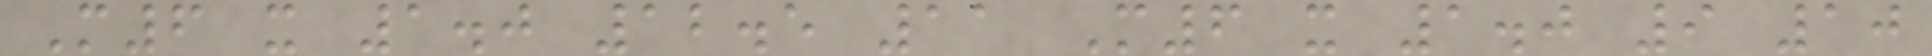M6 x 1.0 12.5 11 M6 x 1.0 9 10
